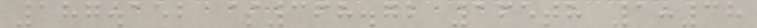187.152 $368.72 165th 1:38
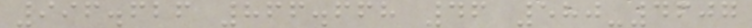996.626 866.668 46 580-4607
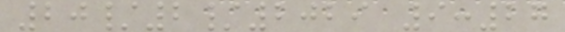20/2/2029 9:27
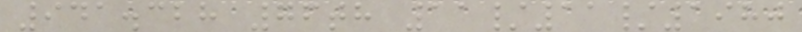941.328 76th 11/11/1980
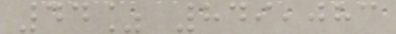44% 849,083
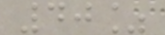40%
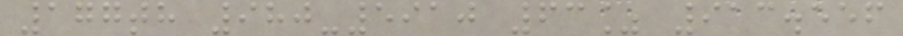177th 980-5910 63% 913.556
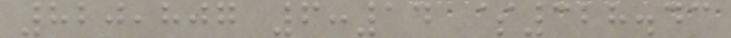820,807 6:14 $328.43
